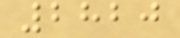2820
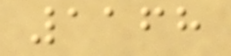1168
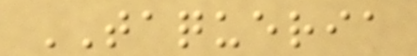TAQUERIA
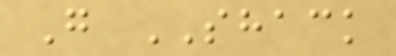G SHACK
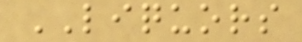LIQUORS
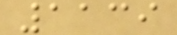1139
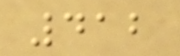412
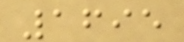1695
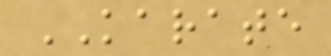KARATE
